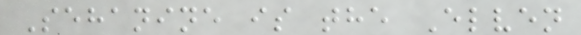Sehanine is the Elven
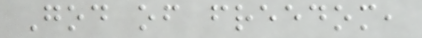God of freedom,
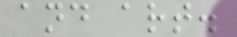and art.
